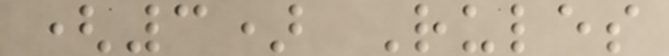(3) Rules
